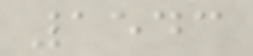1543
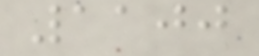1100
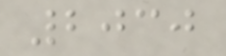2030
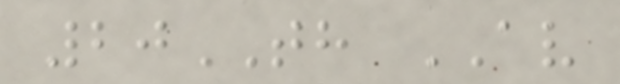20TH AV
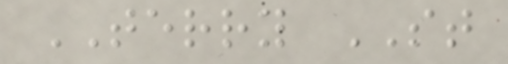TERRY ST
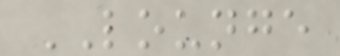LOUNGE
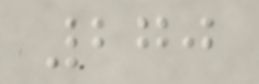270
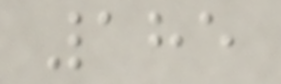185
